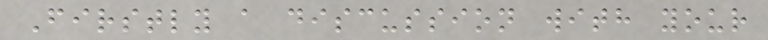Firstly a discussion with your
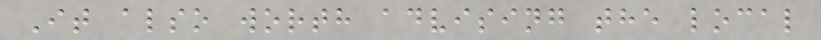It also worth advising the local
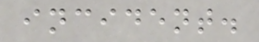incident.
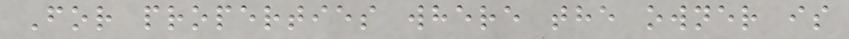For properties where the owner is
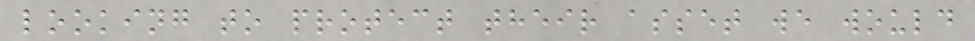looking to protect their asset we would
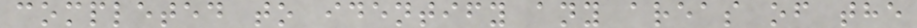completed to identify any areas of the
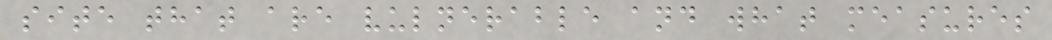site that are vulnerable and what measures
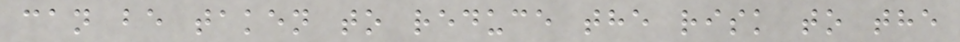can be taken to reduce the risk to the
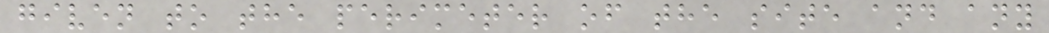given to the perimeter of the site and any
